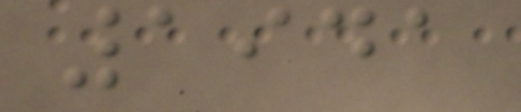1941
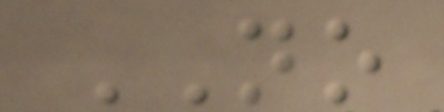NO
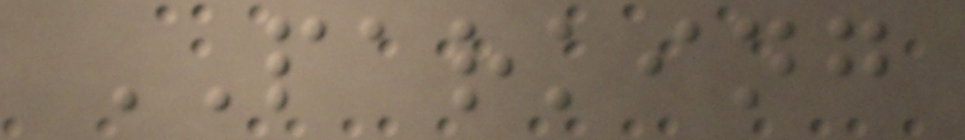PARKING
